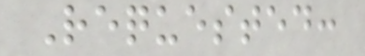Requested:
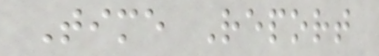Time Report
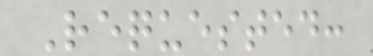Requested:
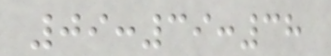09:39:38
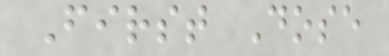First Dose
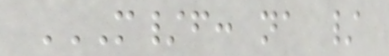M/F: NA /
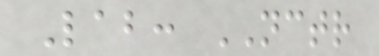Lab: NCTR
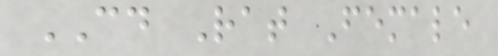CD Rat Female
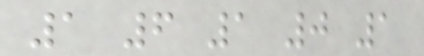1 6 1 0 1
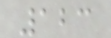123
